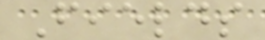Fields
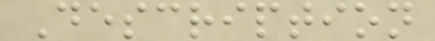Description
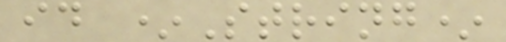id *String*
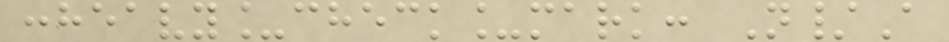:heavy_check_mark: N/A
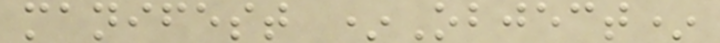manifest *Object*
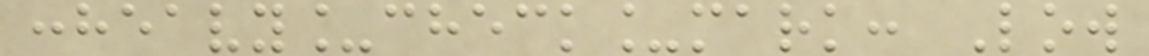:heavy_check_mark: Low
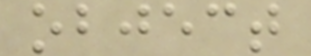object
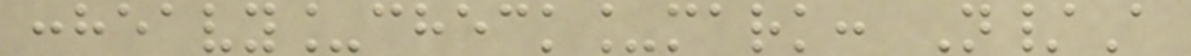:heavy_check_mark: N/A
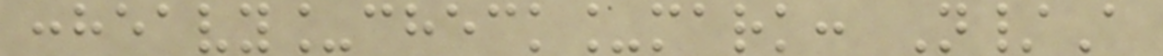:heavy_check_mark: N/A
